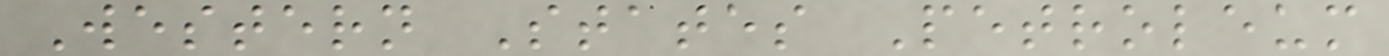Western States Petroleum
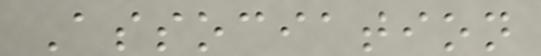Association
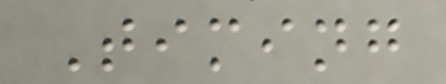Timing
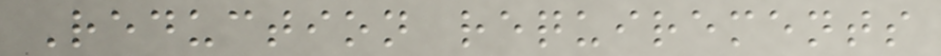Reduction requirements
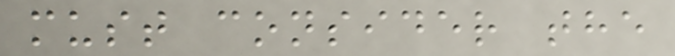must consider the
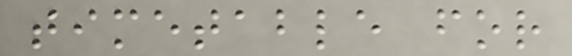timetable for
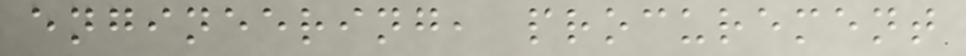engineering, procurement
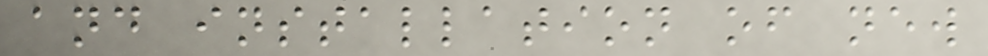and installation of new
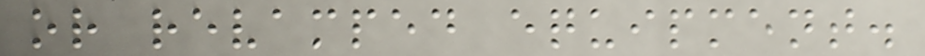or revamped equipment.
